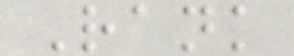Rank
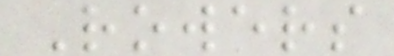Rowers
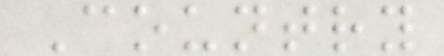Country
